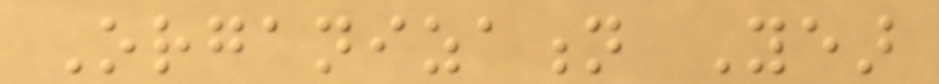Organization Year
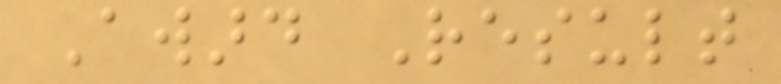Award Result
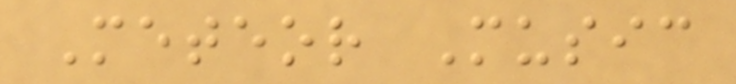Meteor Music
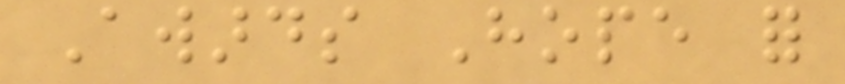Awards Hope for
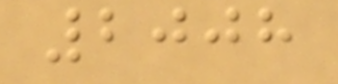2008
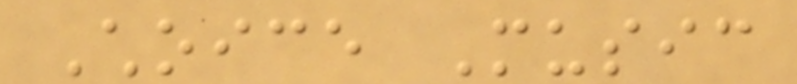Choice Music
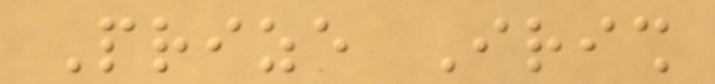Prize Irish
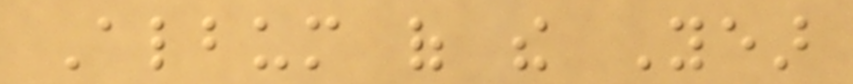Album of the Year
